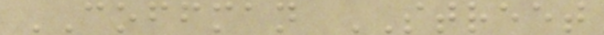COFFMAN STREET
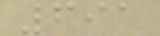691
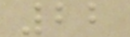22
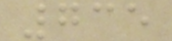735
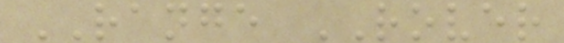RANGE ROVER
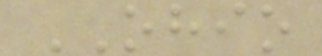OHIO
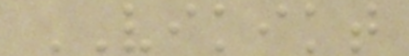VIKIKT
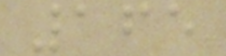165
